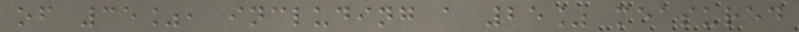of 35%, including a 25% measured
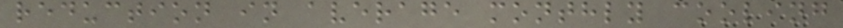reduction in average monthly cooling
